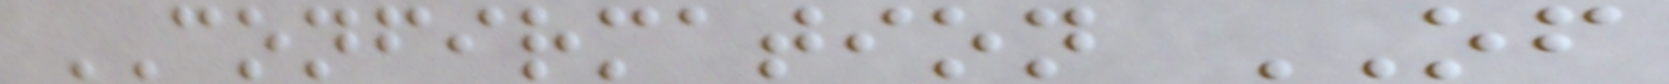CONFIRMATION OF
